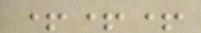+++
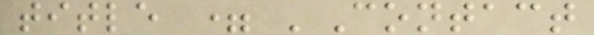title = 'Contact
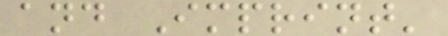and Imprint'
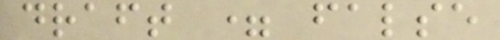draft = false
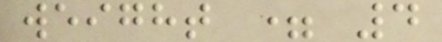weight = 4
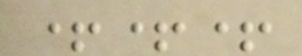+++
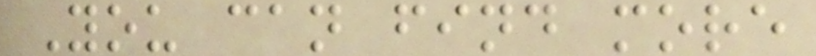You can find more
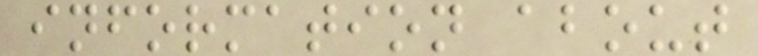information about
